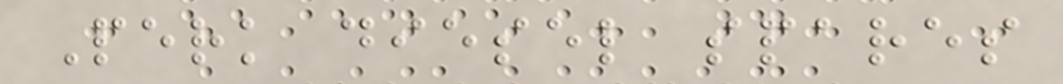Perk diesel spares
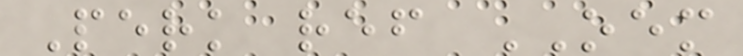Perk ref OEM
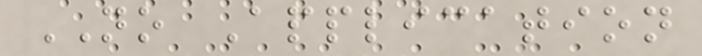NO Application
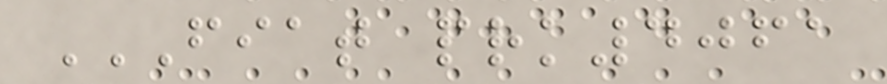FIAT PRK4061
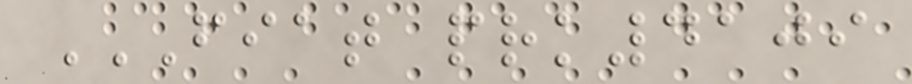FIAT PRK4109
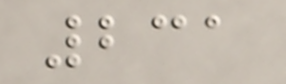231
